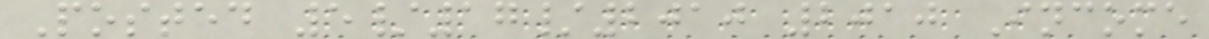Posted 5/17/2010 2010 Income
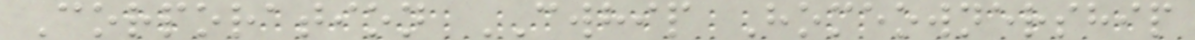Corporation CWHIP Homeownership
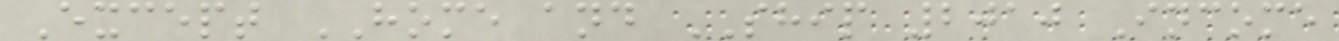Except HOME and SHIP 2010 Income
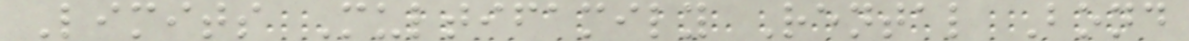Limits Multifamily Rental Bond
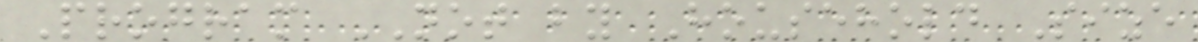Program NOT by Household Size
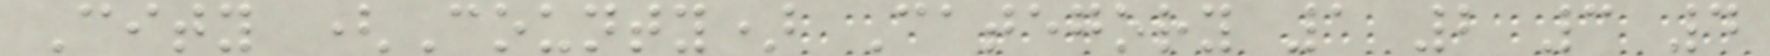City (County) Category 1 2 3 4
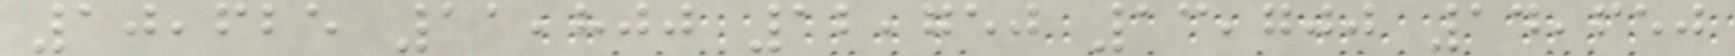10,625 11,800 12,750 13,700 14,650
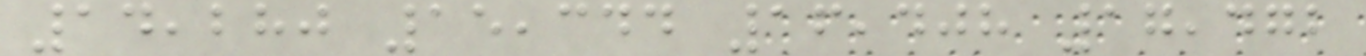14,280 15,344 16,408 17,472
